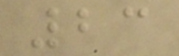23
